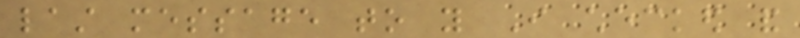last message to you I checked and
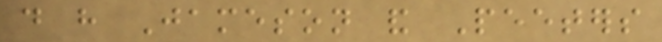do have Jameson and Peeters
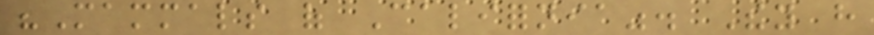"Mammals of California". They have
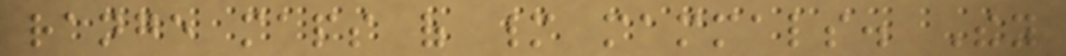range maps of many mammals. They
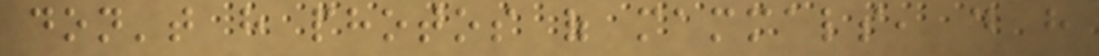don't have photos of mammals, do have
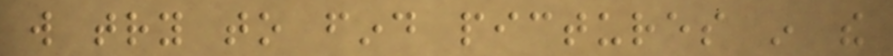will try to find pictures in the
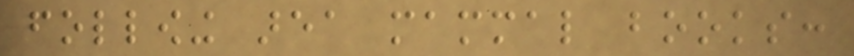following area mammal books:
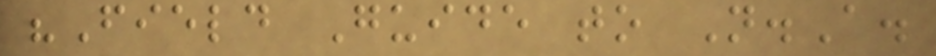"Field Guide to N.A.
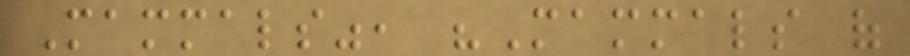Mammals", "Mammals of
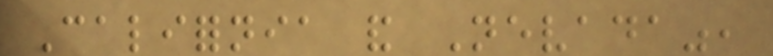California and Nevada",
